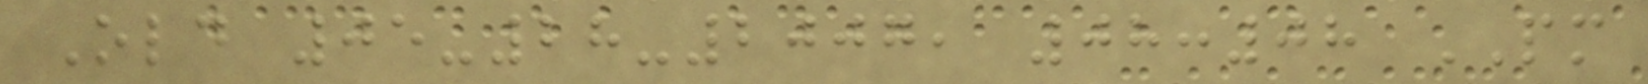Old 05-28-2007, 08:08 PM
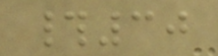#30
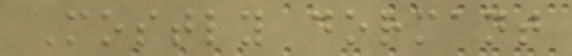Mostly dormant
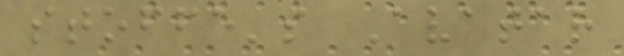stoffe's Avatar
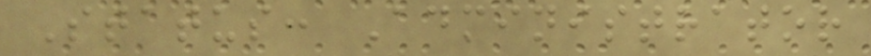Status: Administrator
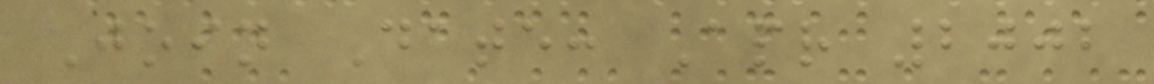Join Date: Apr 2002
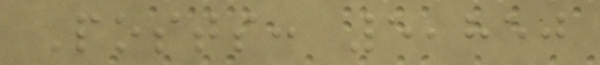Posts: 5,850
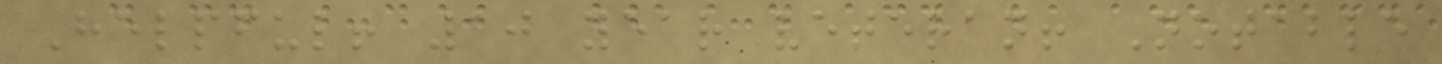Helpful! 10 year veteran! Notable
